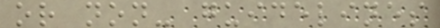or non- guidelines
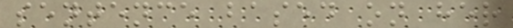sentence based on her
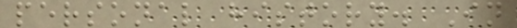personal history. In
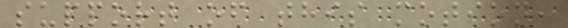support of this motion,
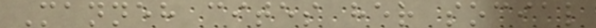Manneh cites her social
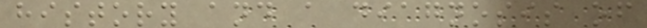history and a diagnosis of
